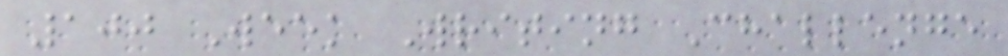100 Week Writing Challenge
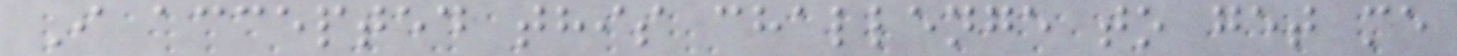I accepted this challenge to get me
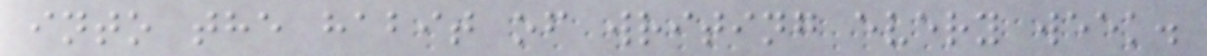into the habit of writing every week.
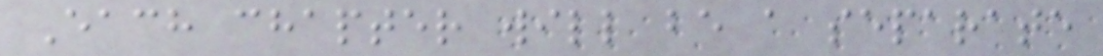Each chapter will be a separate
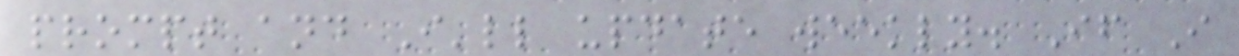prompt and I'll update weekly. If I
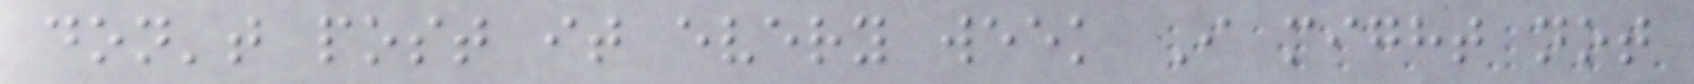don't post it every week I might not
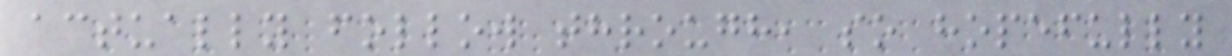actually follow through, so hopefully
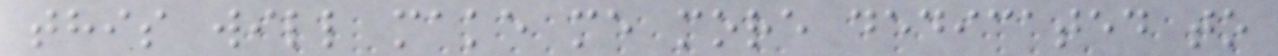this will make me more dedicated to
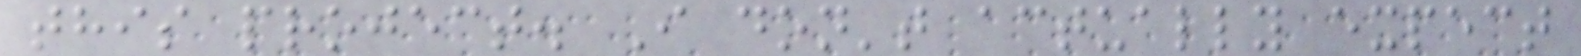this project. I don't actually expect
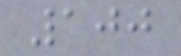100
